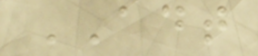ADT
